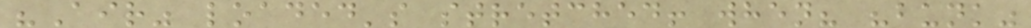"Air" loaded's stretched! when? "bunk"
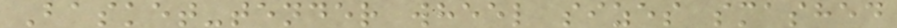Basket-tender wheel sizes smashed
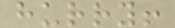hurry!
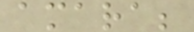amara;
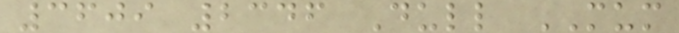3609 2346 Dull MUM
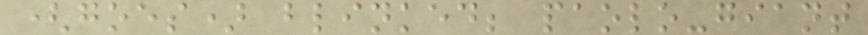(goes) blinked; paolo-giant
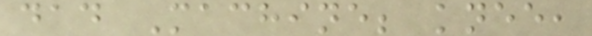dad Machine; knee,
